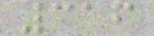316
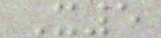X5
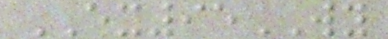EX95WY
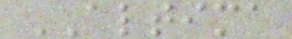ALTIMA
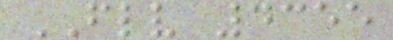FLV 4355
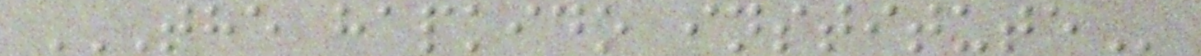THE HAPKIDO INSTITUTE
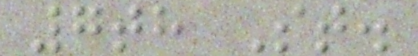7th St.
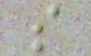s
